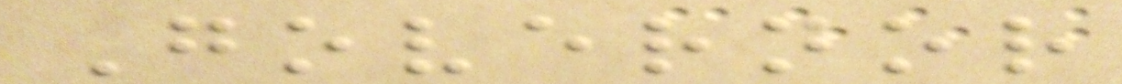Governor
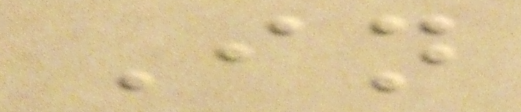In
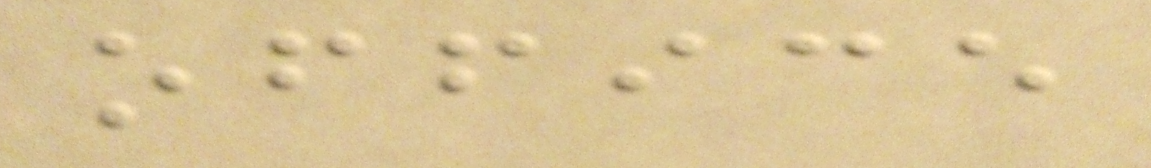office
